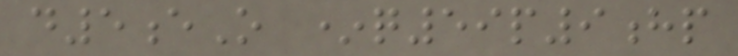d5eO *q59p9hp
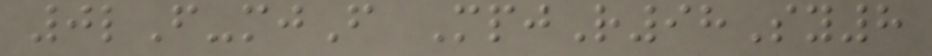0lF-mjF MpjR98Sy8
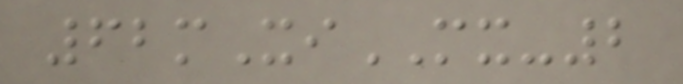62mXiMX-2
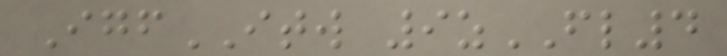IgfITW 9zFL4
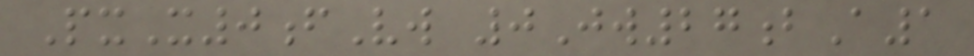PxX0fVw 0Jw27bA1
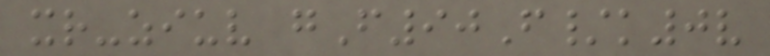xr-ziuv gF90F/k0v
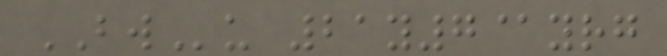BWu 21y7@yrg
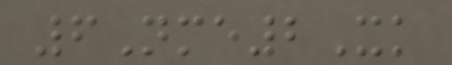6Nme2Xk
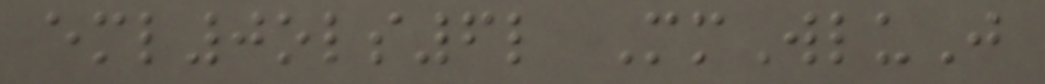eml0ols6l MmWluJ
